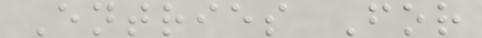Entries For
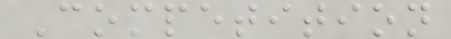Competition
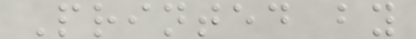Printed by
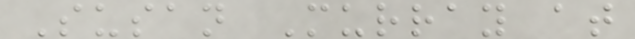Susan Murray at
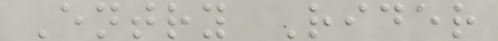Entry Rider
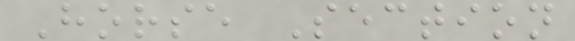Horse Section
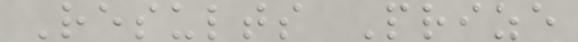Results Prize
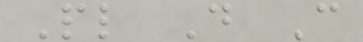Pl D C
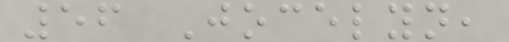56 Jocelyn,
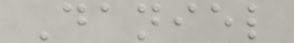Daniel
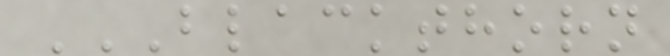BLACKTHORN
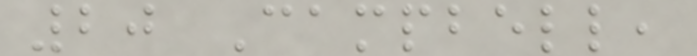20 Campbell,
